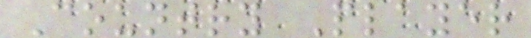Country Player
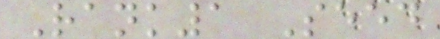Rank1 Seed
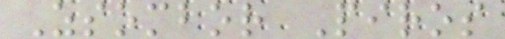Zsombor Piros
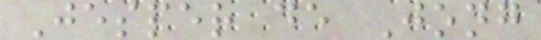Jesper de Jong
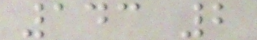143 2
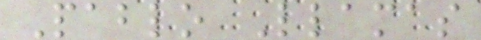Pablo Llamas
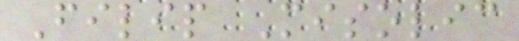Filip Misolic
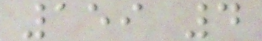159 4
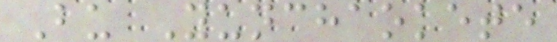Bu Yunchaokete
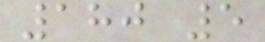180 5
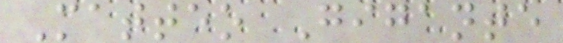Matteo Gigante
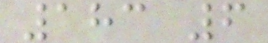183 6
